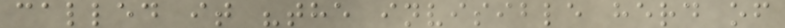called it "the invisible herd of
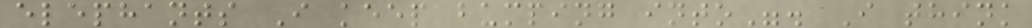elephants I keep bumping into". I think
